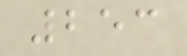253
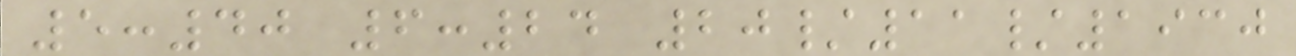5:40 6:24 20/11/1930
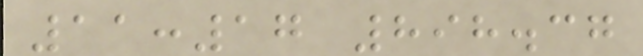11:17 898.37
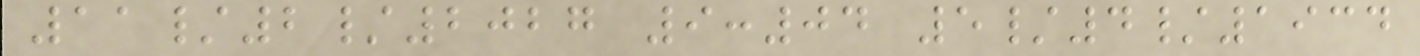11/2/2027 9:04 5/4/1934
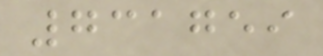731759
